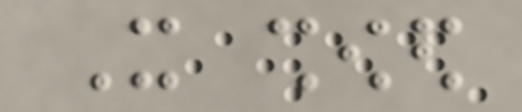It showed
